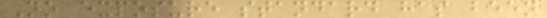No exposure standard has been
